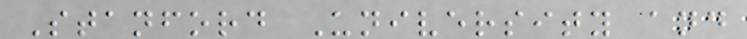Stanford University and
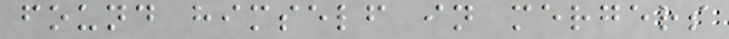found himself in mergers
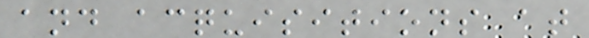and acquisitions at
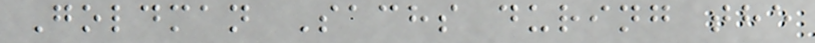Goldman Sachs during the
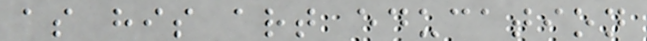as his art education
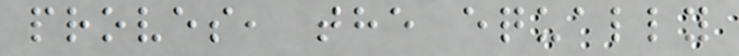proves, the equally
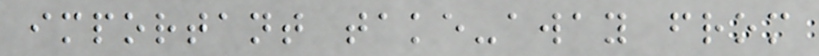important take-away from
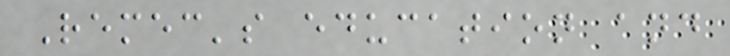Remec's education and
